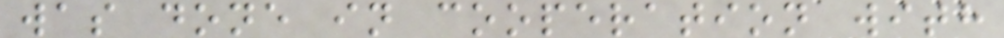was done in cooperation with
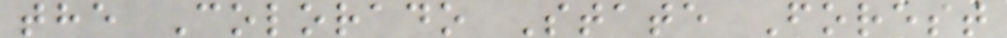the Colorado State Forest
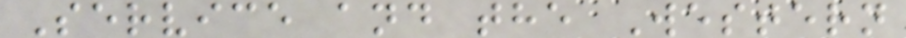Service and the Western
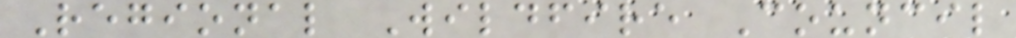Regional Wildfire Council
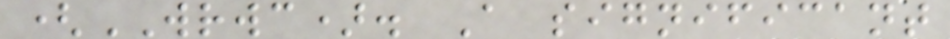(WRWC). A significant
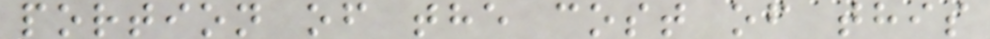portion of the cost of this
